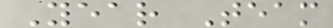Year Team
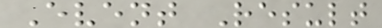Event Result
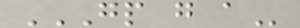GP G A
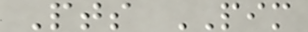Pts PIM
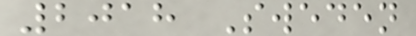2018 Sweden
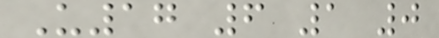U17 6 1 0
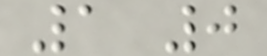1 0
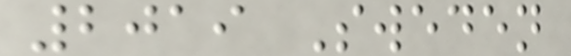2019 Sweden
